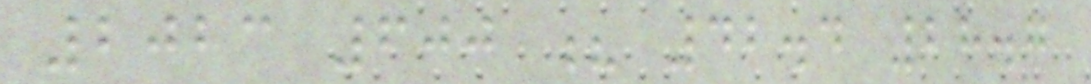2023 600 ? 42.4 28.7
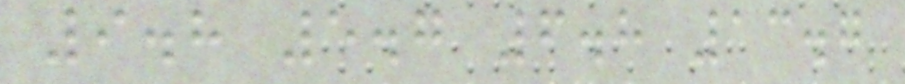9.8 5.7 6.8 13.7
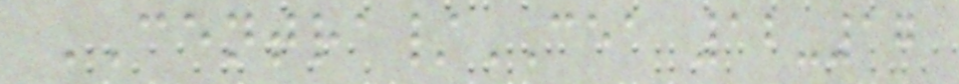CENTRA/CEA 12-17
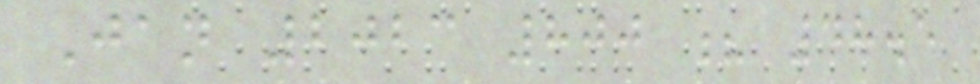Jan 2023 800 ? 48.5
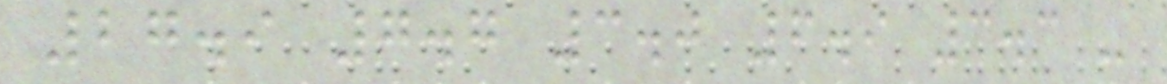27.9 7.7 3.0 6.9 3.3 -
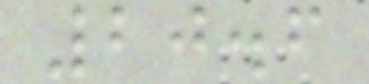20.6
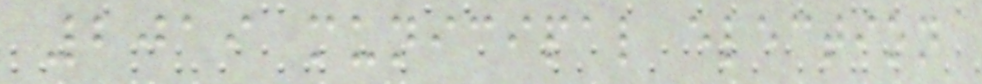2019 municipal election
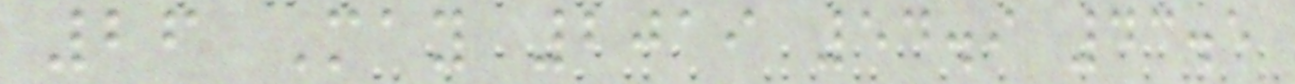26 May 2019 54.9 43.5
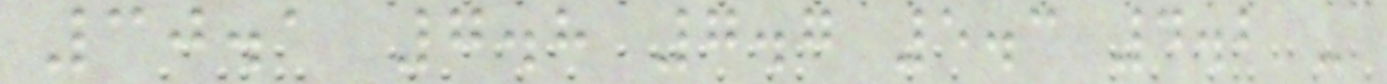30.1 7.8 7.7 5.3 4.2 -
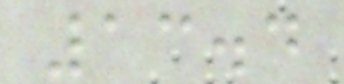13.4
